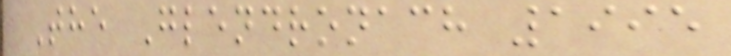The Glendronach 1995
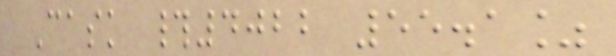Cask #4022 55.1%
